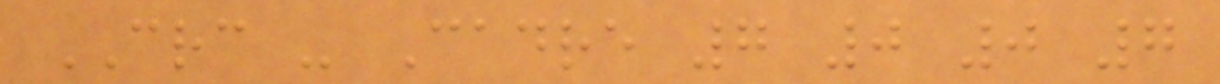CRC - Cadre 7 0 0 7
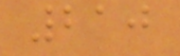210
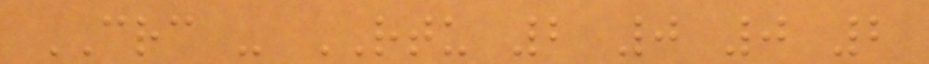CRC - RTU 2 0 0 2
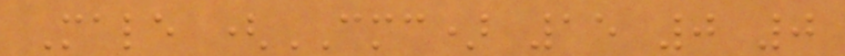Male (CMC) 15 0 0
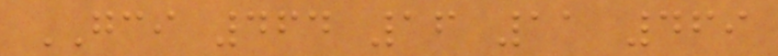GCI 464 16 11 469
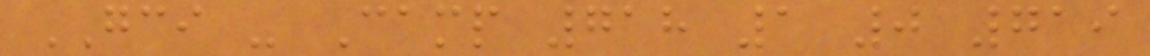GCI - Camp 718 1 0 719
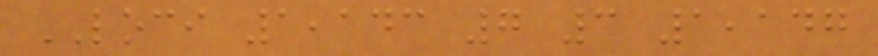LOCI 1,143 7 3 1,147
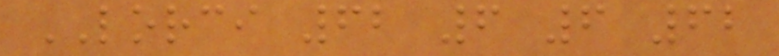LORCI 62 6 6 62
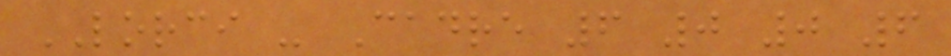LORCI - Cadre 6 0 0 6
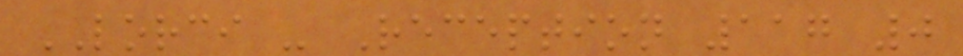LORCI - Reception 117 0
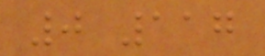0 117
